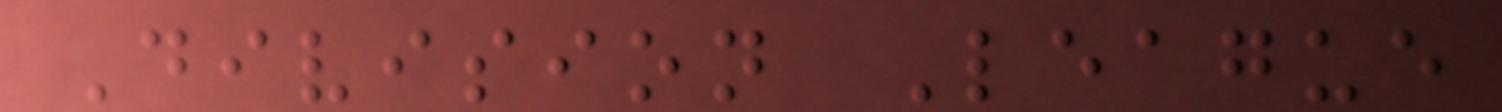Division League
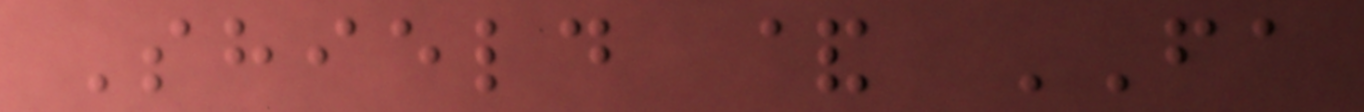Shield & FA
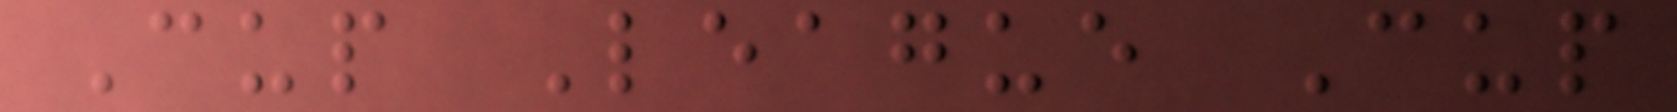Cup League Cup
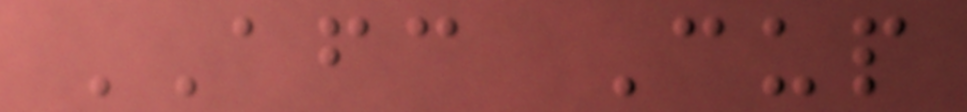AFC Cup
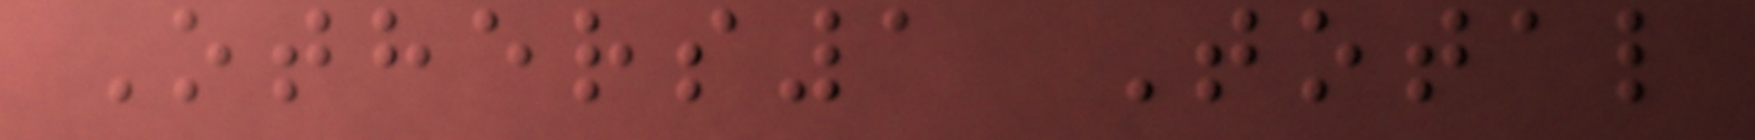Others1 Total
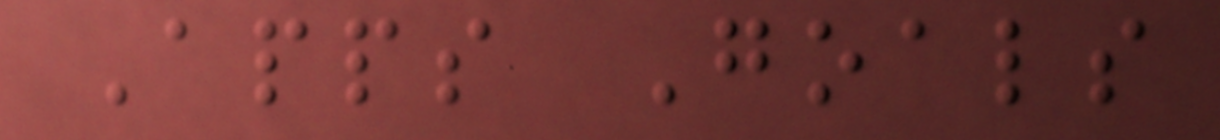Apps Goals
